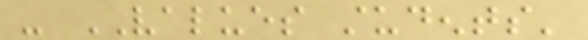- VALUES students'
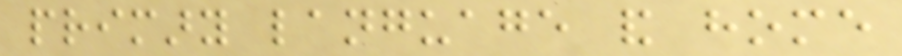primary language and home
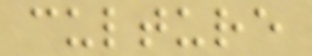culture
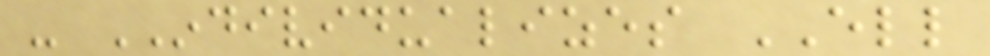- INDIVIDUALIZES ELL
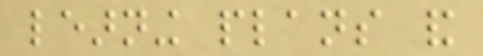learning plans and
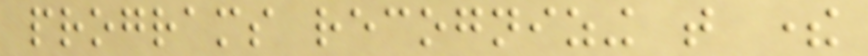programs recognizing that there
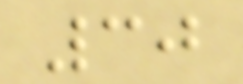30
